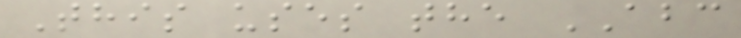This uses the ABC
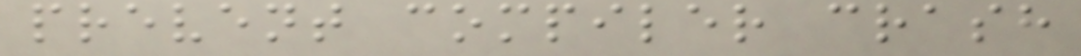prevent compiler crash
